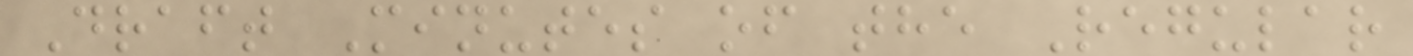Draft Minutes of the Regular
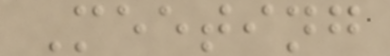Meeting
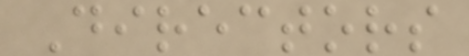Directors
